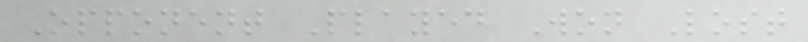Opponent Played Won Lost
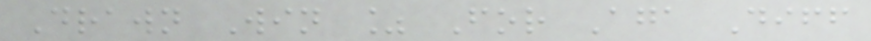Drawn Win % For Aga Diff
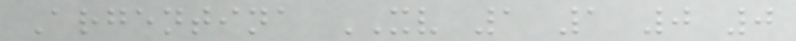Argentina XV 1 1 0 0
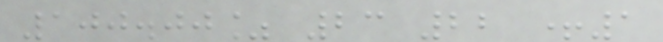100.00% 23 22 +1
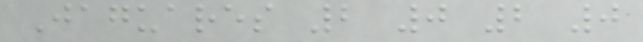Jaguares 2 0 2 0
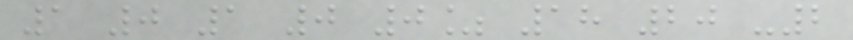1 0 1 0 0% 18 20 -2
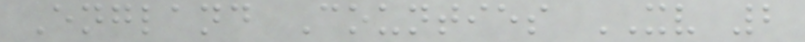England Counties XV 2
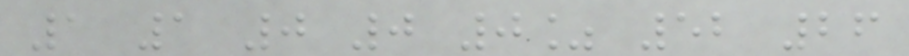1 1 0 0 0% 52 26
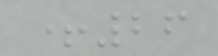+26
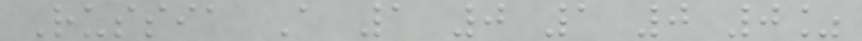Russia A 1 0 1 0 0%
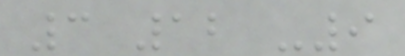3 12 -9
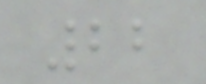22
